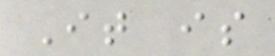It is
